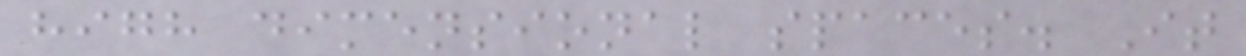high dimensional spaces. It
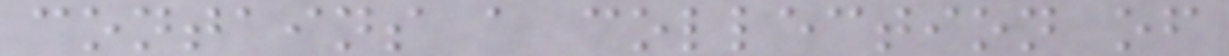contains a collection of
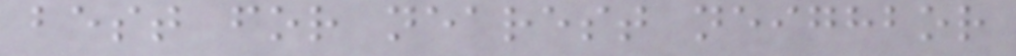best for nearest neighbor
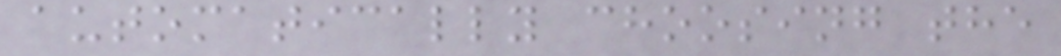automatically choosing the
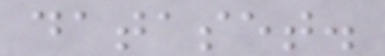dataset.
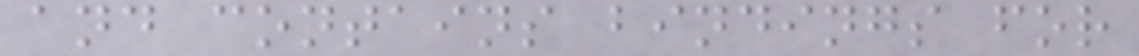and contains bindings for
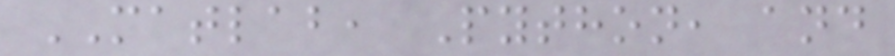MATLAB, Python, and
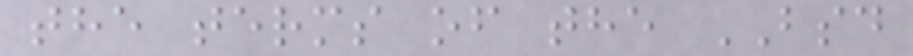the terms of the BSD
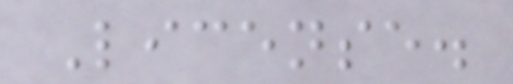License.
